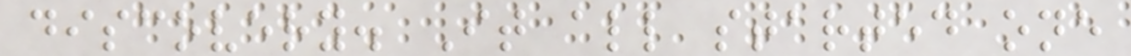discovery. It all started one
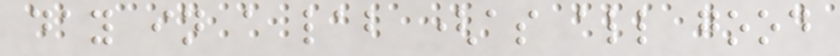day in a lab (as all good
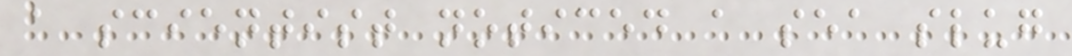a scientist noticed a sea slug
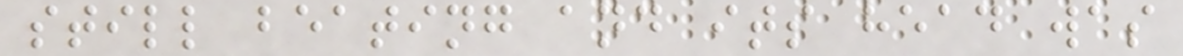still beating and its head was
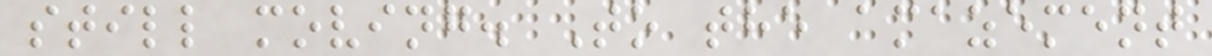still moving. To the amazement
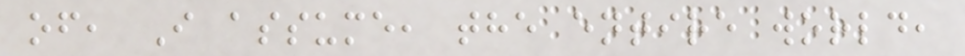of, I assume, the entire world,
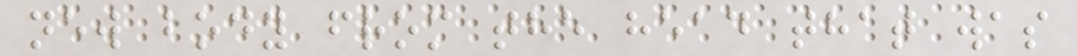new body from the head that was
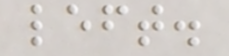left.
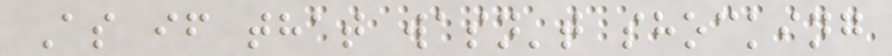As if that wasn't shocking
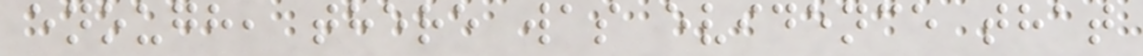enough, there was evidence that
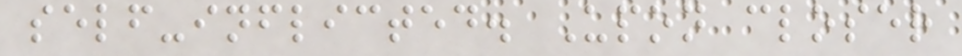self-inflicted. Upon closer
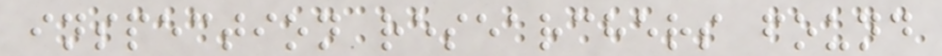inspection researchers found
